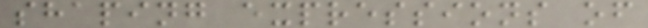shaping expressions of
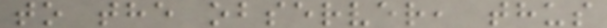to the observer, thus
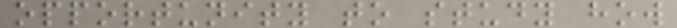opportunity to study how
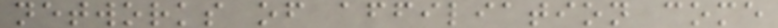networks of affiliation come
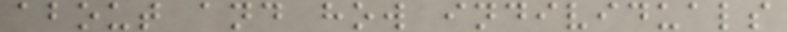about and how individuals
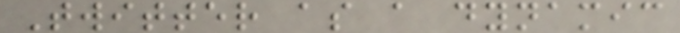Twitter as a dynamic
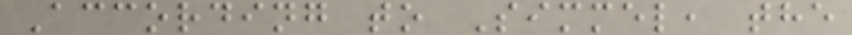According to Simmel, the
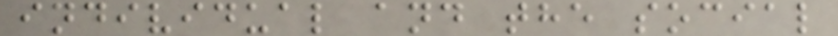individual and the social
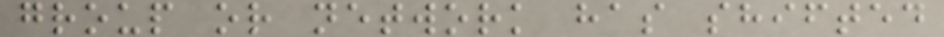group or network has shifted
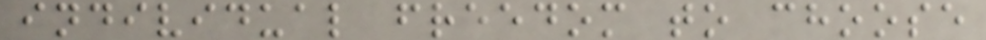individual freedom to choose
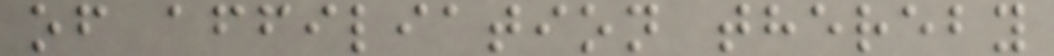of affiliation thereby
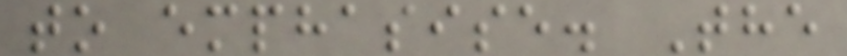to emphasise. The
